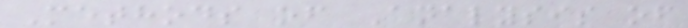Methods of Analysis of
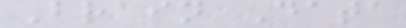Brain Data
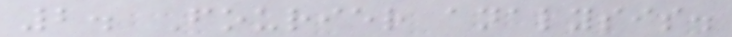2. Fourier analysis.
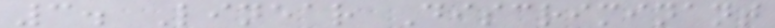3. Linear Discriminant
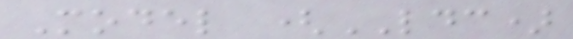Model (LDC)
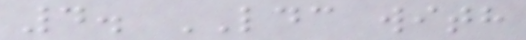4. LDC with
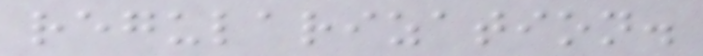regularization.
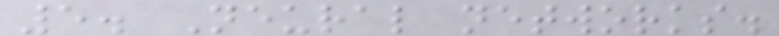5. Neural networks.
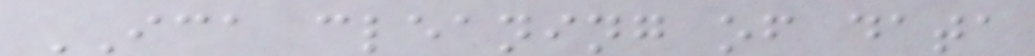ICA cleaning of data
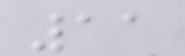11
